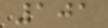101
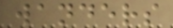wanders
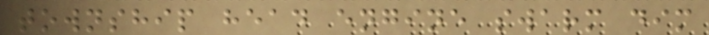township head engine swarm dim
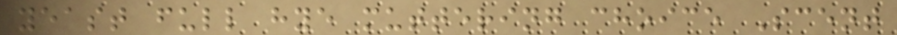yeast full hye muttering choice Scent
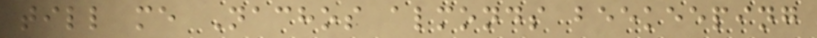till me Nachos almonds beekeeping
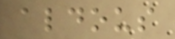aldous
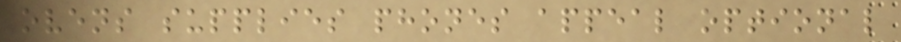ovens supplies phones appeal optional
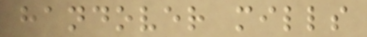handover mills
